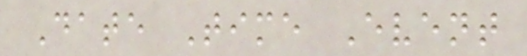Date Time Event
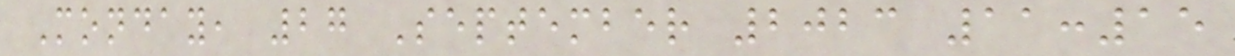Monday, 27 September 2023 11:15
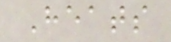Heats
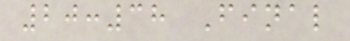20:38 Final
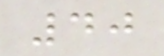40
